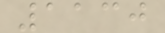1130
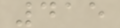415
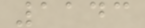1143
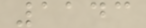1143
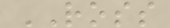ROSS
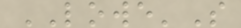LOWE'S
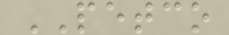PETCO
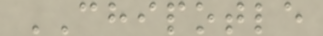CHIPOTLE
